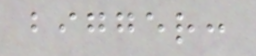bigger:
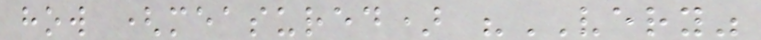how (measured) "VERY"
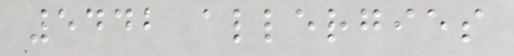5442 allergies
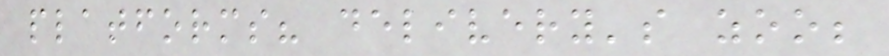platforms? delivery's zoo;
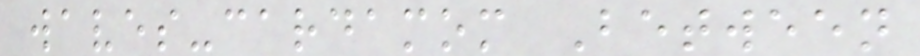waves-cardamom Between
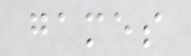games
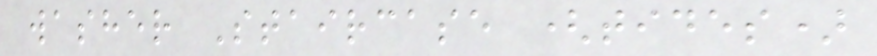washer Staircase (tides)
